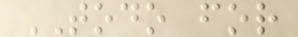TODO for
